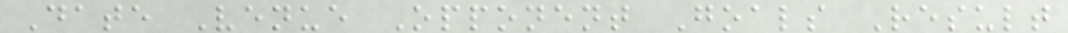Date Venue Opponent Goals Result
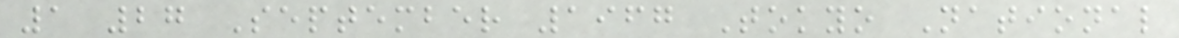1 27 September 1967 Tokyo National
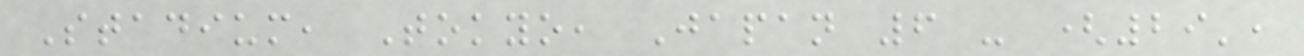Stadium, Tokyo, Japan 6 - (29',
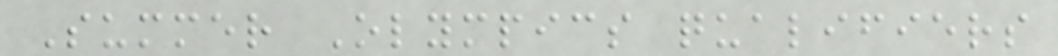Summer Olympics qualifiers
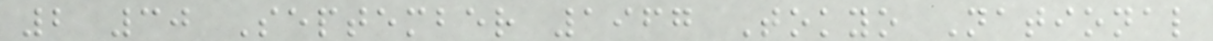2 30 September 1967 Tokyo National
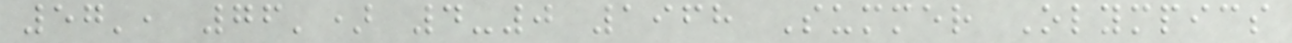57', 76') 4-0 1968 Summer Olympics
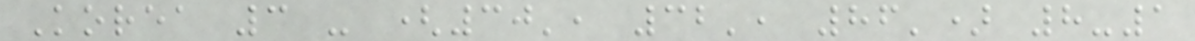Korea 3 - (30', 32', 86') 8-1
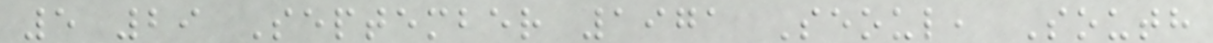5 29 September 1971 Seoul, South
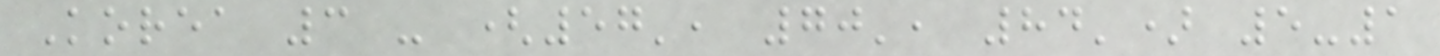Korea 3 - (57', 70', 84') 5-1
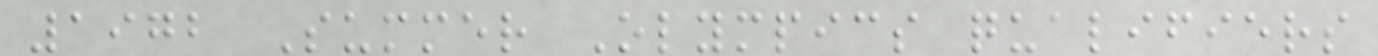1972 Summer Olympics qualifiers
